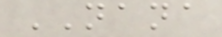NANA
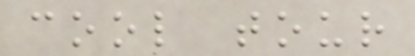cool tour
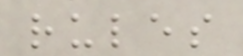rules
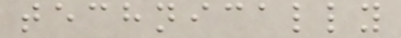technically
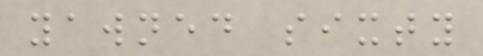yawned sixty
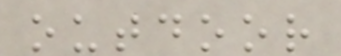outdoor
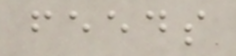feeds
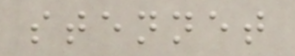stennet
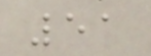51
